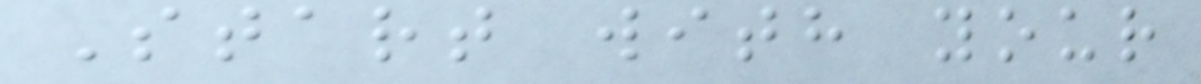Start with your
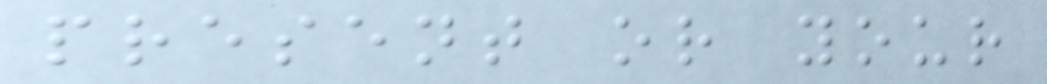present or your
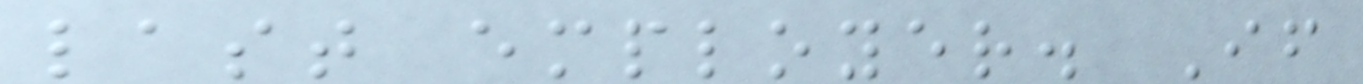last employer. If
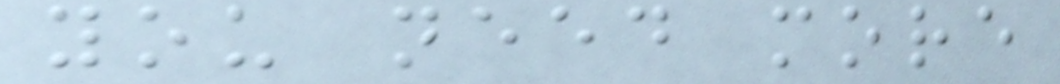you need more
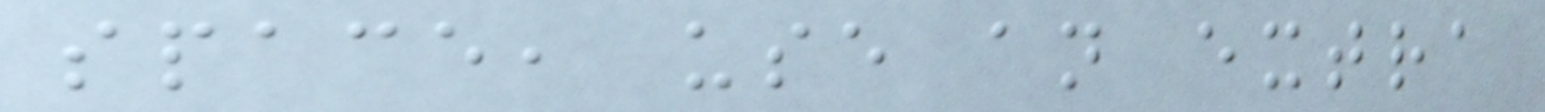space, use an extra
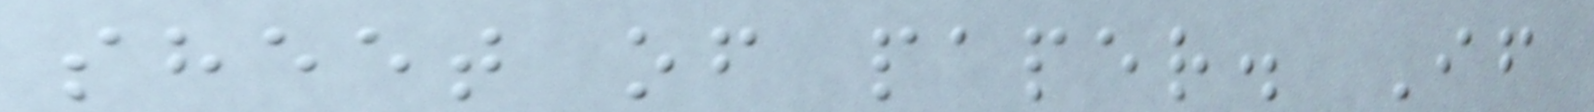sheet of paper. If
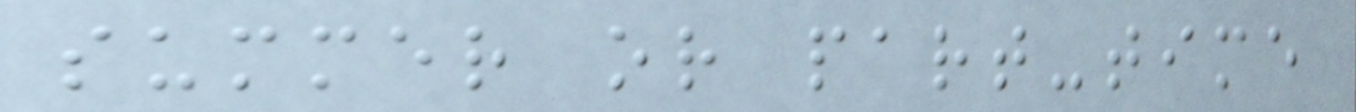summer or part-time
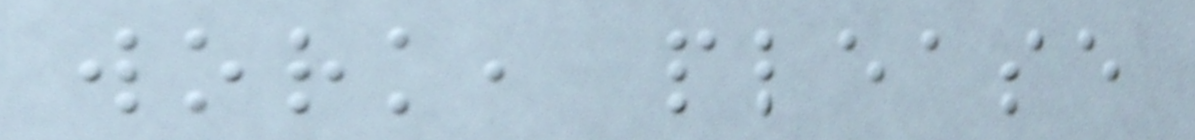work, please
